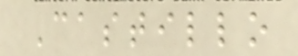Castillo
